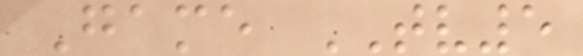Game TV5
